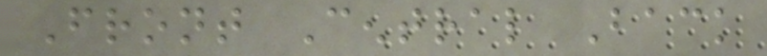Front Central Back
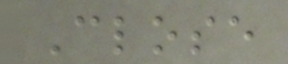Close
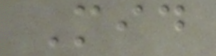Mid
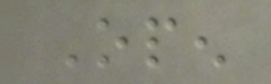Open
